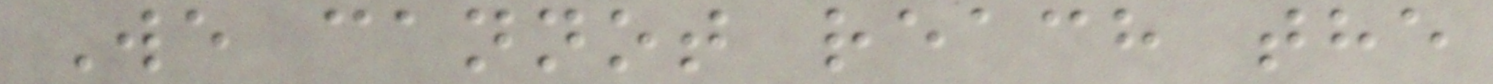We cannot reach the
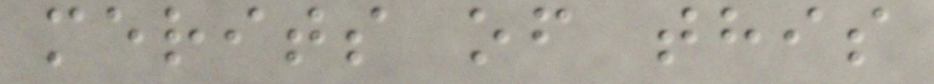merits of this
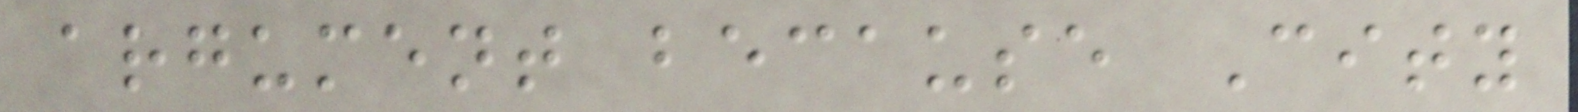argument because City
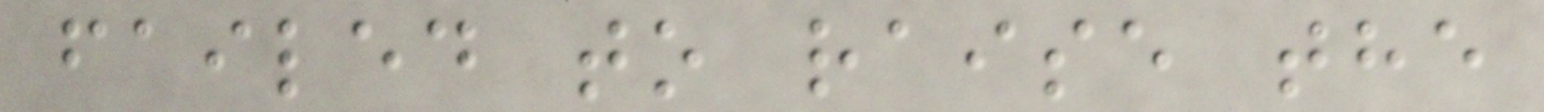failed to raise the
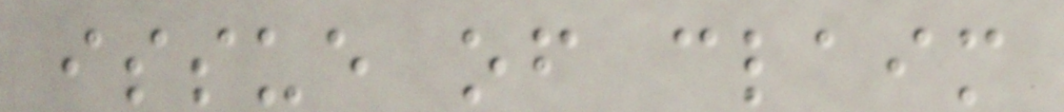issue of claim
